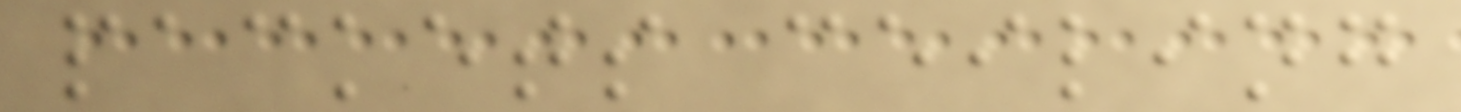packets ceiling
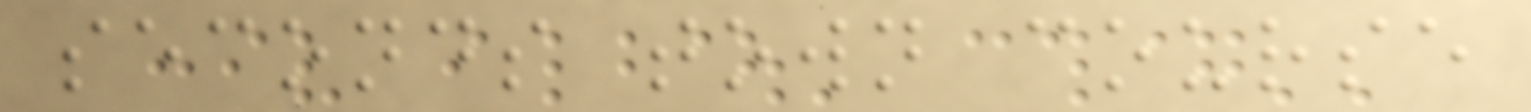seconds town course
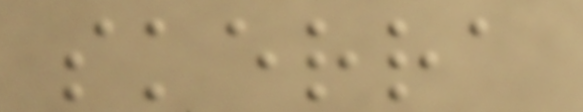skerra
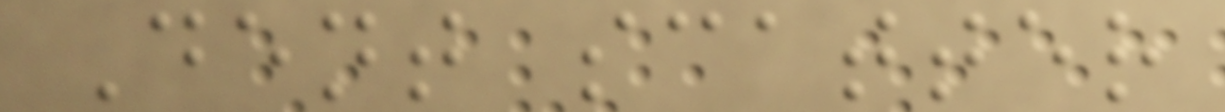Dent scatter
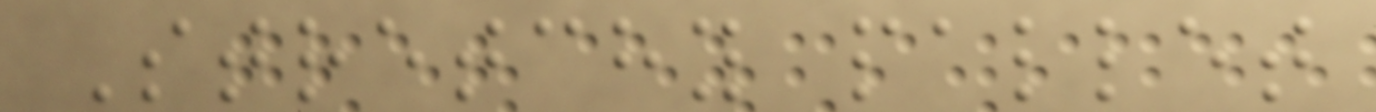Stretchy pallet
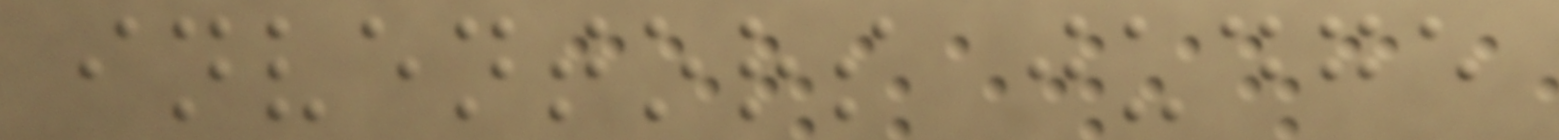inventors judge
